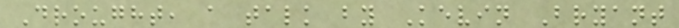Drought, a talk by Kevin Bryant
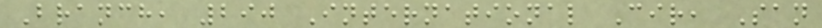Branch, 290 International Cir, San
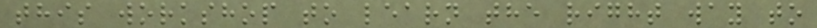this workshop to learn the right way to
